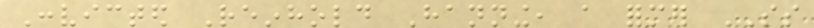Convicted Reinhold Hanning, a former SS
